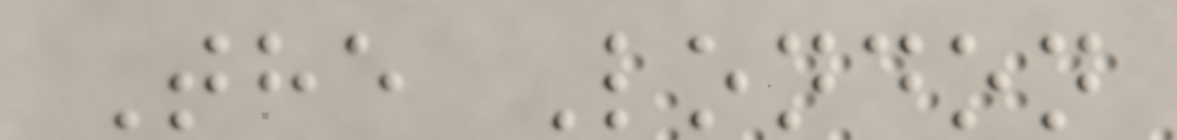The London
